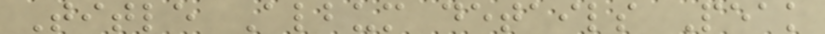Title Album details Peak
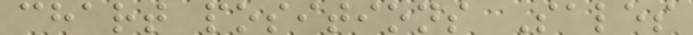chart positions Sales
